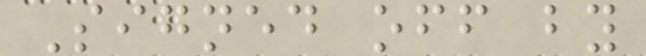Signed off by
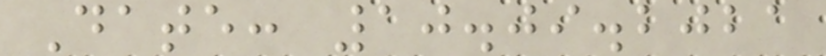Date: 10.09.2021
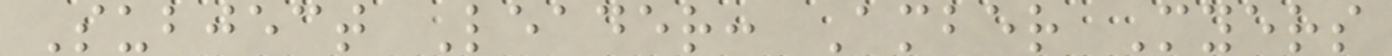Subject Leader: Amber Myers
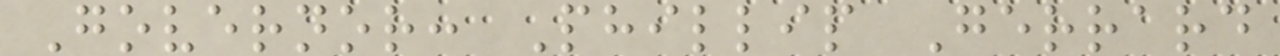Governor: Phillip Gerrard
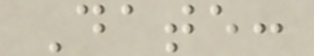Date:
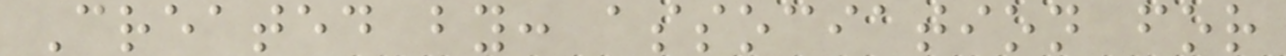Created by: association for
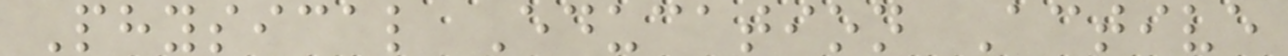Physical Education Active
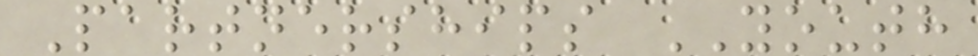Partnerships YOUTH
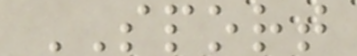SPORT
